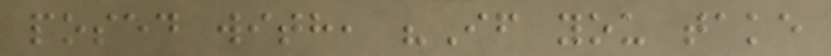posed with, "If you take
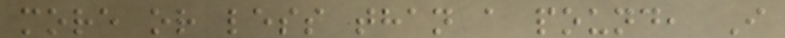more or less than a pound, I
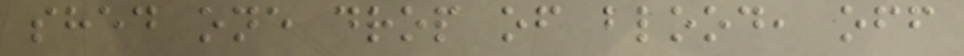shed one drop of blood, off
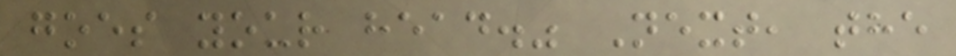goes your head." Next, the
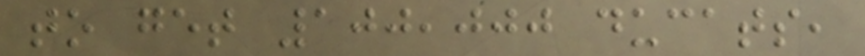to get 100,000 ducats,
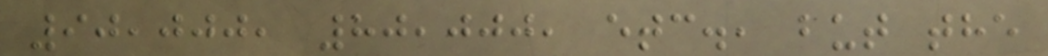90,000, 80,000, etc., but the
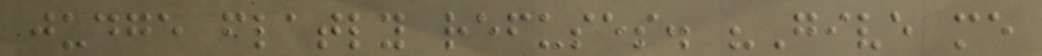judge flatly refuses. "Give me
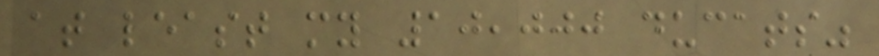at least my 10,000 ducats"
